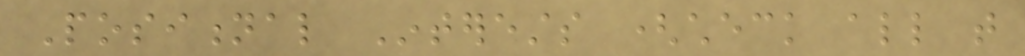Positional Interests (check all that
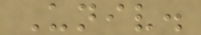Univ.
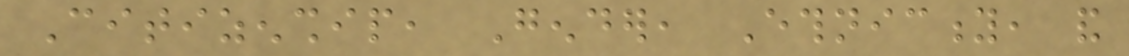Citizenship, Gender, Ethnicity, and
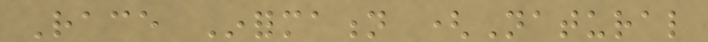Race Information (Natural
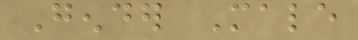Gender Male
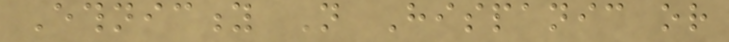Ethnicity Not Hispanic or
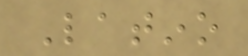Latino
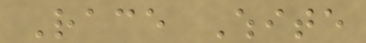Race White
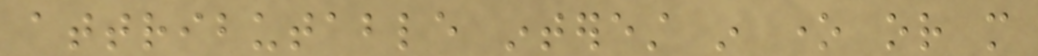attributable interest in one or more
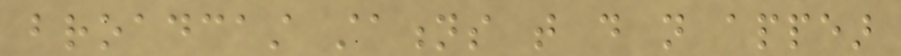broadcast stations that do not appear
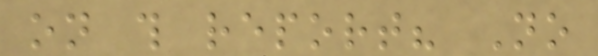on this report? No
